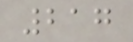217
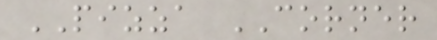PIZZA CORNER
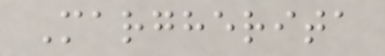Margherita
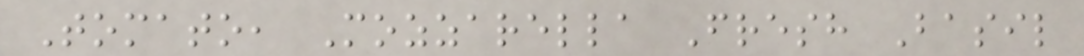Tomato, Mozzarella Fresh Basil
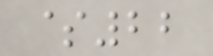$22
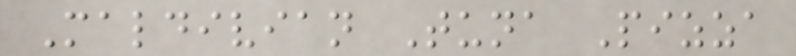Maldivian Tuna Pizza
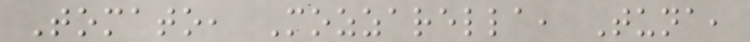Tomato, Mozzarella, Tuna,
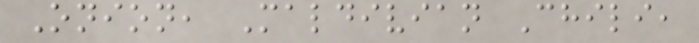Onion, Maldivian Chili,
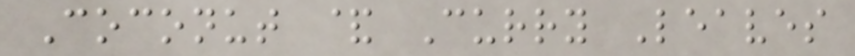Coconut & Curry Leaves
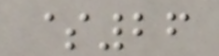$26
